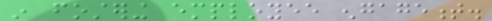in fostering employee engagement.
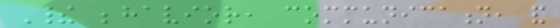Their behavior, communication, and
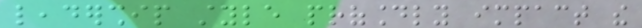leadership style profoundly impact the
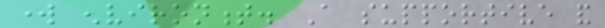work environment. A supportive and
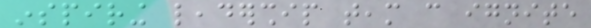inspiring leadership team can ignite
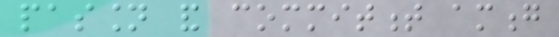passion and commitment among
